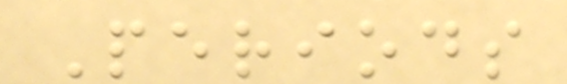Periods
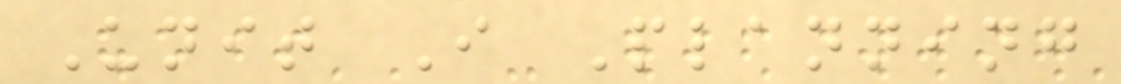Unit I Planning
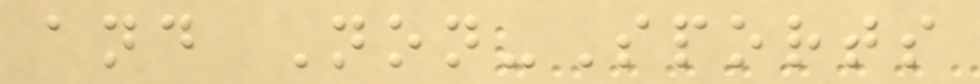and Non-Sports
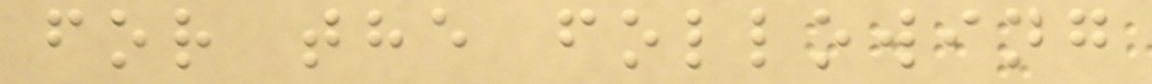for the following
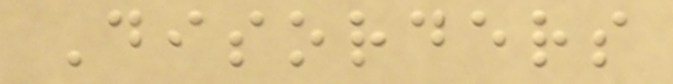Disorders
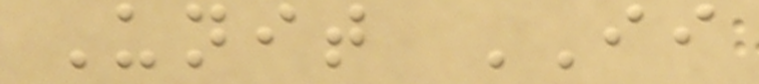Unit II
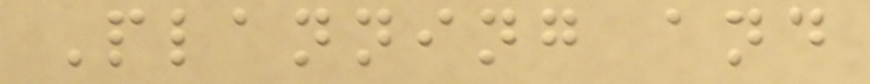Planning and
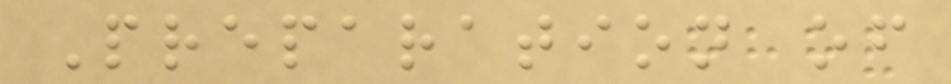Preparation of
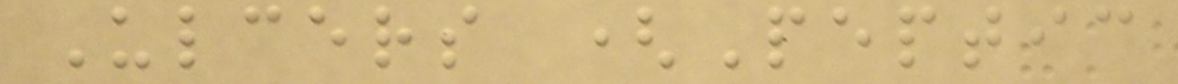Ulcers (Peptic
